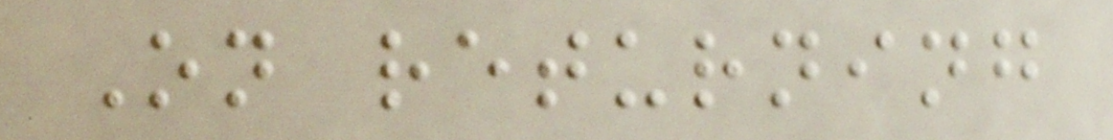On returning
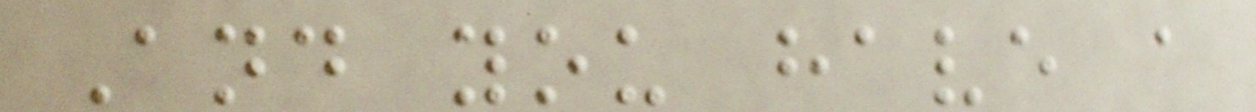And you have a
